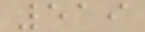519
